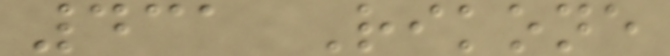431 Rikone
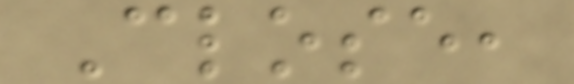Close,
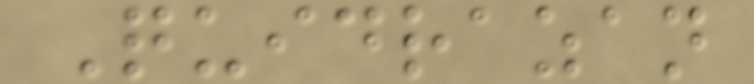Quidrazan
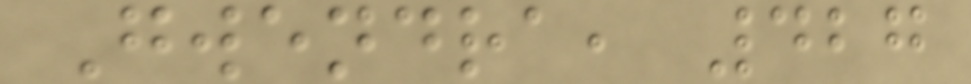Gwendra, 427
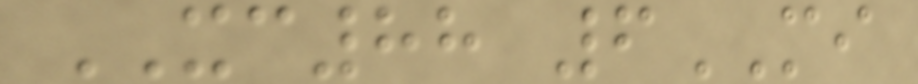XC88 6MI
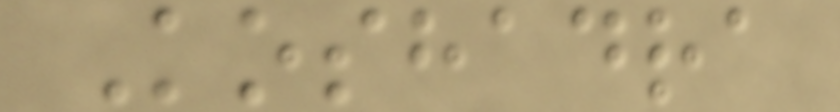Koshadra
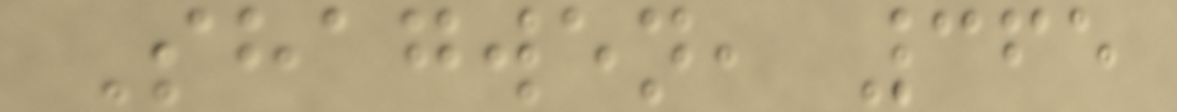Shagwen, 365
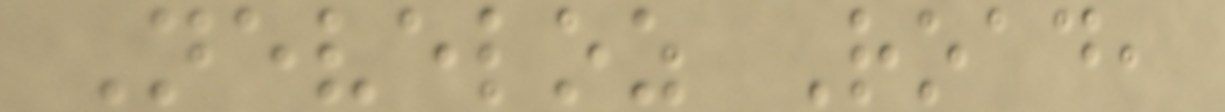Neveloz Road,
